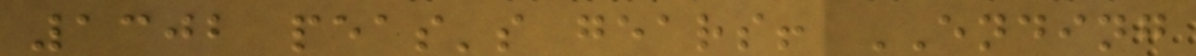1302 peas's gears! ENDING
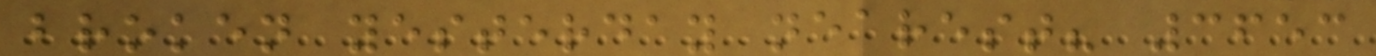broken yesterday nearest? 3653
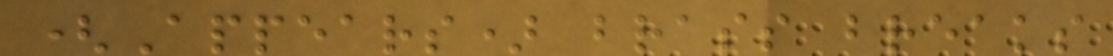(Appears) brass breaks
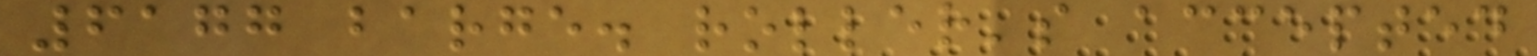6177 barge. roller's accepted
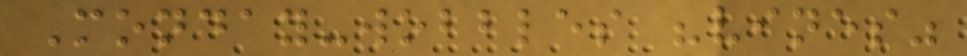Monday-wobbles "vines"
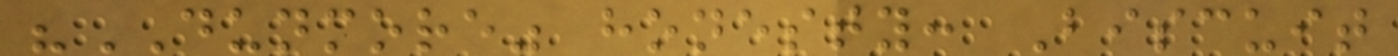"DUNMORE" honesty: Biscuit
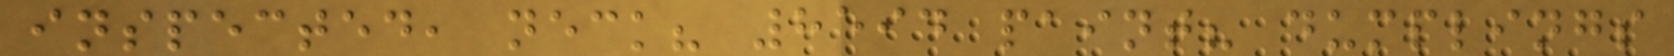inspected, neck? 8594 paint? dumplings
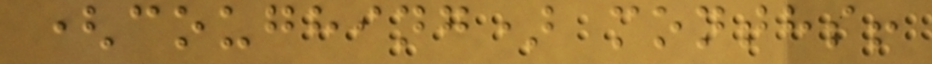(coughing) months!
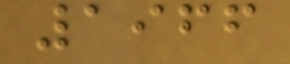1966
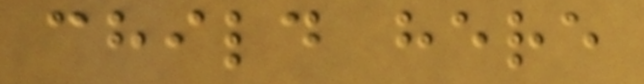child here
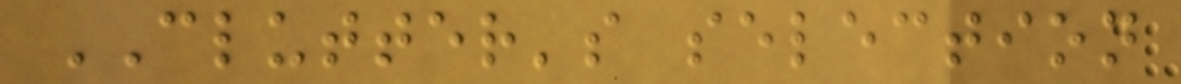CLUTTER's selection
